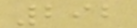292
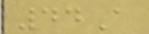44A
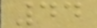44
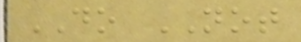DO NOT
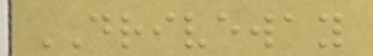DRIVEWAY
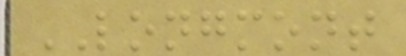LONGMONT
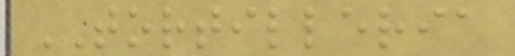TORTILLERIA
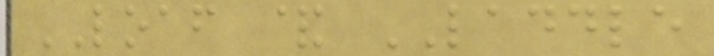LOAF & LADDLE
